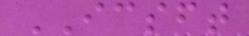ICSFT
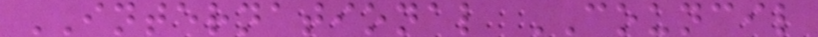INTERNATIONAL COUNCIL
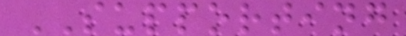SUPPORTING
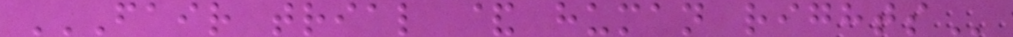FAIR TRIAL & HUMAN RIGHTS
